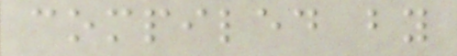compiled by
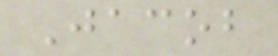Jacob
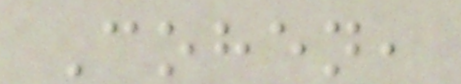Cohen,
